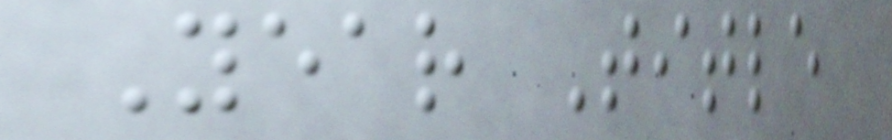Year Title
